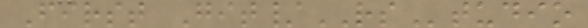First Git/RStudio
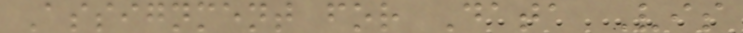Assignment for Data Vis
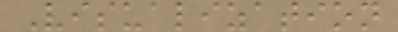Visualization
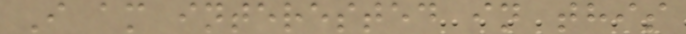I am interested in this
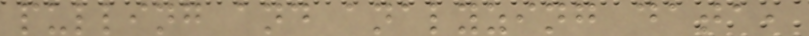pulling and analyzing data,
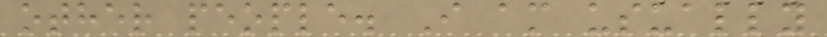other people. I am usually
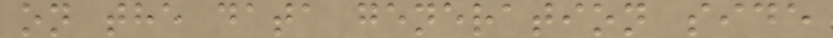on the data generation side
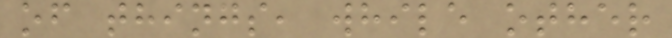of things, while other
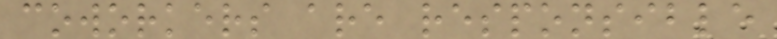coworkers are responsible
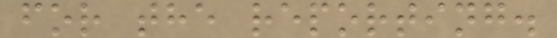for the reporting.
